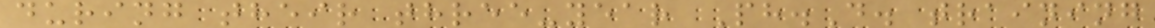during their three-year Ph.D. training
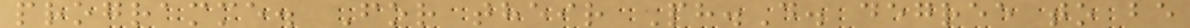programme. For their Ph.D. degree to be
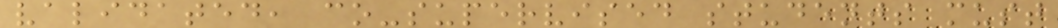validated, co-supervised students must
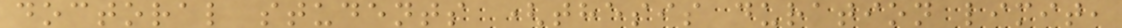doctoral students (thesis duration limit,
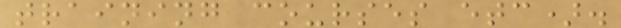training courses etc).
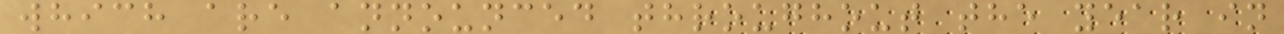which are announced throughout the year in
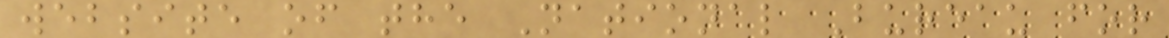website of the National Bureau for
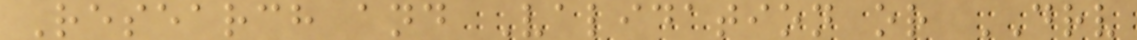Research and Validation or DRV
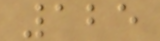125
